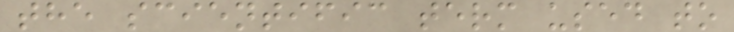the scientific term used to
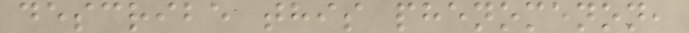describe this phenomenon,
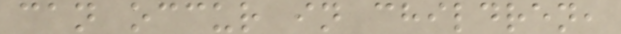can occur in children,
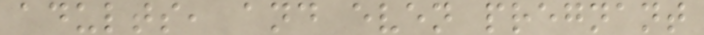adults, and even pregnant
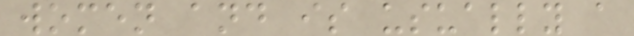women and is usually a
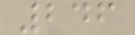246
